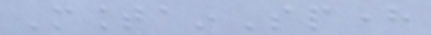MountainSphere
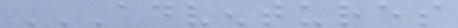ADVENTURES
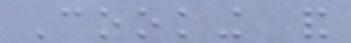Cooking and
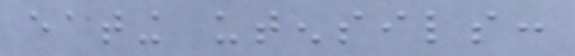eating utensils:
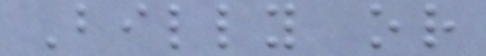Billy or
